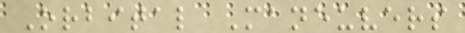Orbital Maneuvers
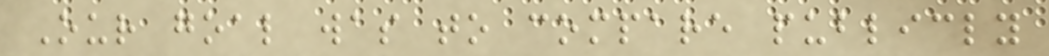Our goal was to compare publicly
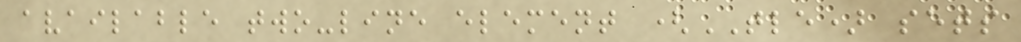available two-line element (TLE) sets
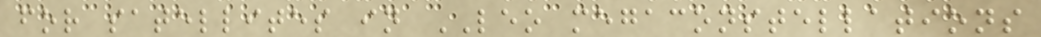for satellites in LEO megaconstellations
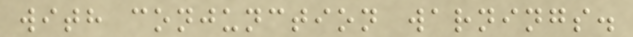with conjunction warnings.
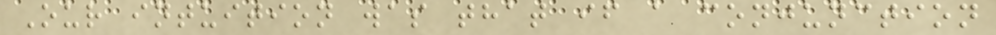Our intuition was that if a conjunction
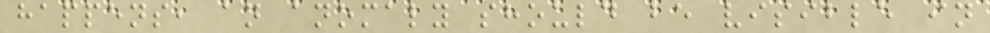happens, an anomaly should be visible in
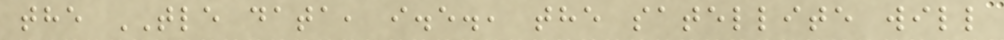the TLE data, i.e., the satellite will
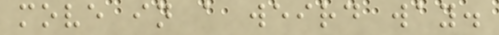move in a weird way.
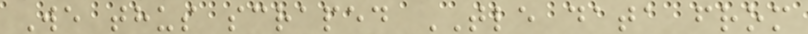We thus scraped TLE data from
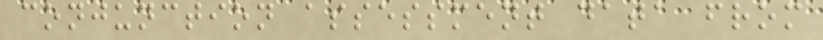conjunction assessment data from
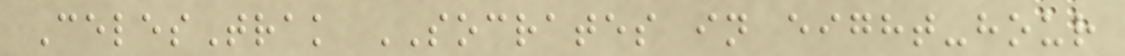CelesTrak SOCRATES in eight-hour
